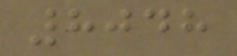8048
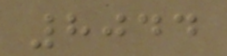8044
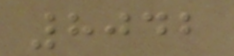8042
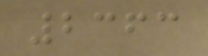2363
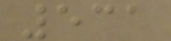531
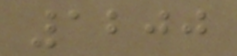1200
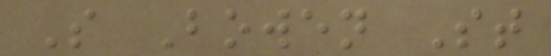S Bowen St
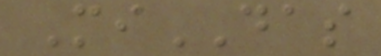MiDAS
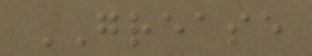GREASE
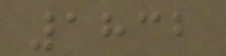1832
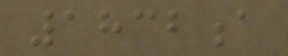1832a
